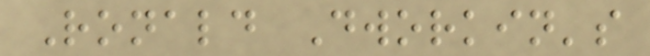Ronald Dworkin's
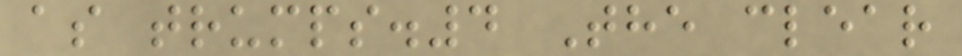as trumps.4 The clear
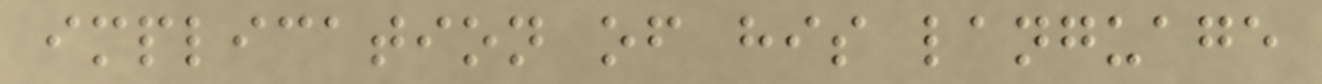implication of his language
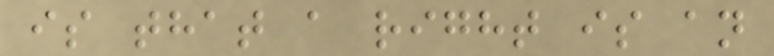is that a right is an
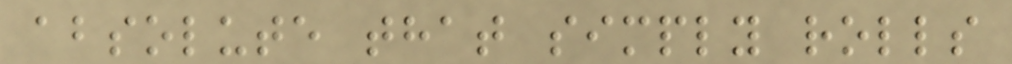absolute that simply rolls
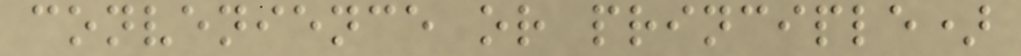convenience or principle)
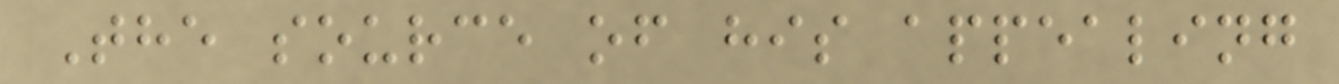The source of his appealing
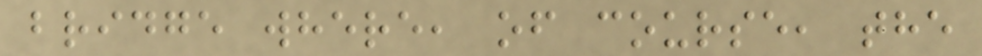bridge where, of course, the
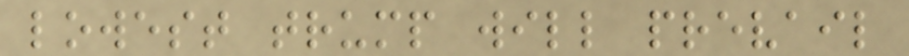lowest trump will prevail
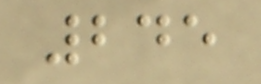245
